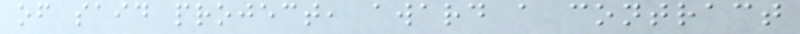of said project, award a contract
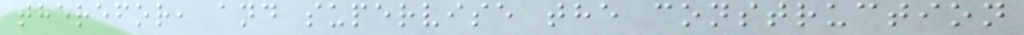therefor, and supervise the construction
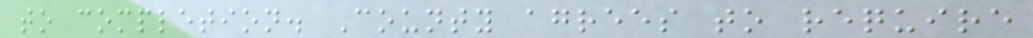to completion. County agrees to require
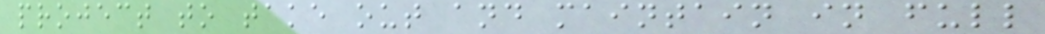project to take out and maintain in full
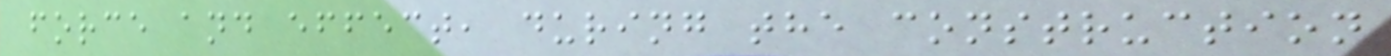force and effect, during the construction
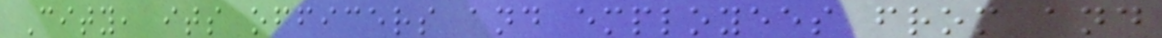City, its officers and employees from and
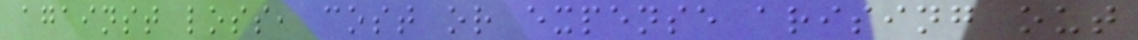against loss, cost or expense arising out
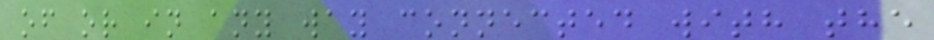of or in any way connected with the
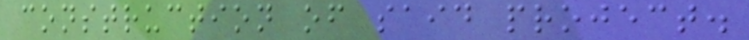construction of said project.
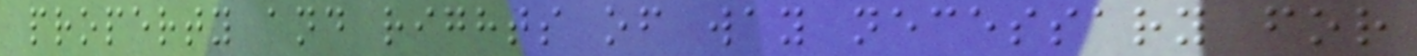property and rights of way necessary for
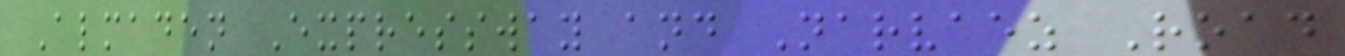Almaden Expressway and Narvaez Road
